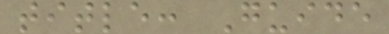title: Guide
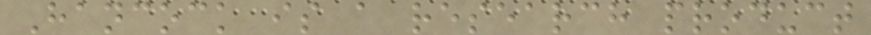Hancock is a research product
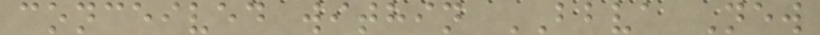conceived within BBVA New
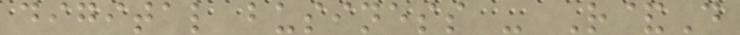digital business - R&D
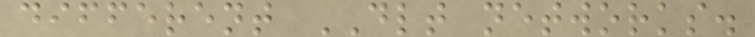different DLT networks.
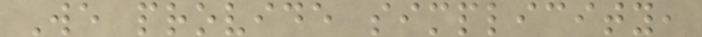We provide simplicity,
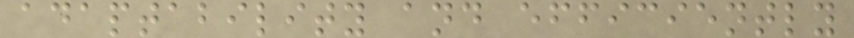adaptability and efficiently
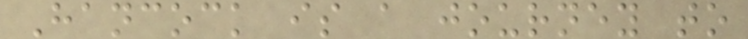Hancock is a journey to
